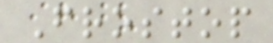Frostop
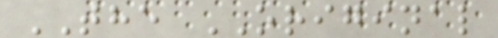THE ORIGINAL
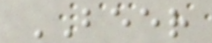BEER
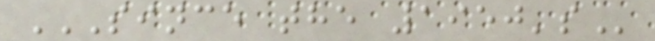SINCE THE 1950'S
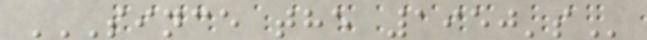SINCE THE 1950'S
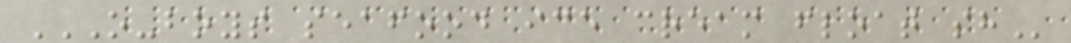O-BOYS SEAFOOD ICE CREAM FLOAT SH
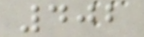402
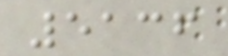5136
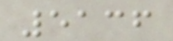5136
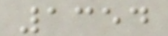1354
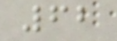62
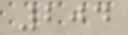204
